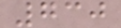730
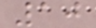10
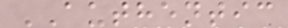AUTHENTIC
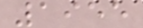1955
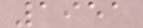1951
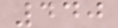440
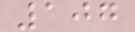107
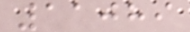11089
